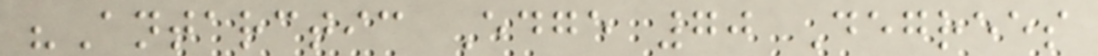"Antarctic Edge 70 Degrees
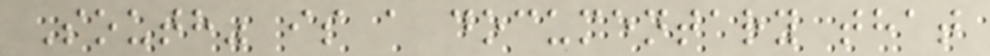South" is a documentary that
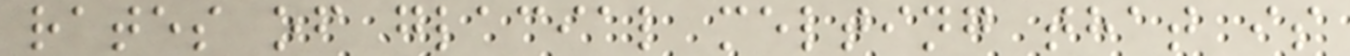rates of glacial melting that is
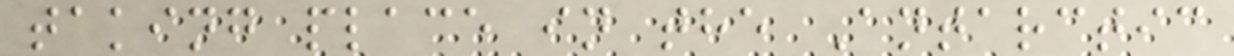taking place in the Antarctic
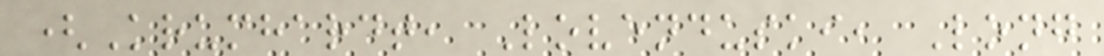(Krumhardt, Lovenduski, Long
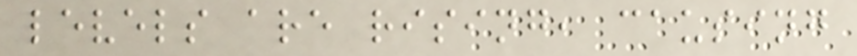levels are rising, causing
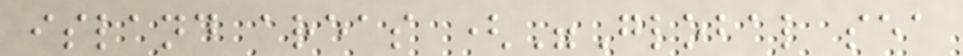island areas ("Global sea
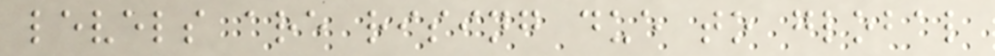levels are rising due to global
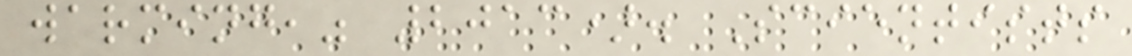warming," 2013). Scientists
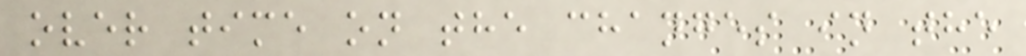over time on the changes in the
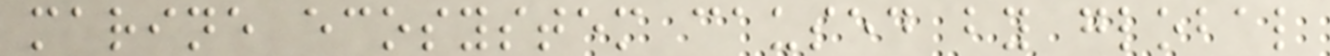marine ecosystem caused by global
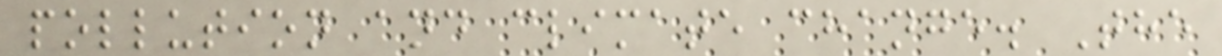pollution and climate change. The
